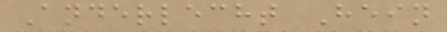Anderlecht Hein
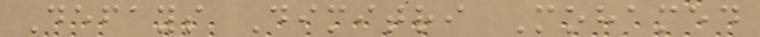Defays Dimitri Mohamed
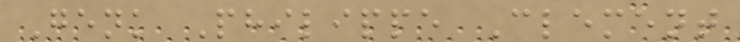Genk Philippe Clement
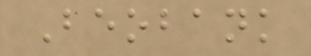Beobank
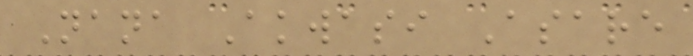Nana Akwasi Asare
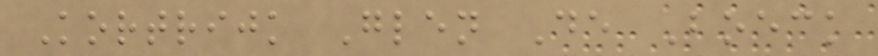Kortrijk Glen De Boeck
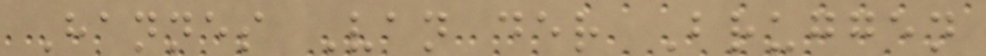Hannes Van der Bruggen
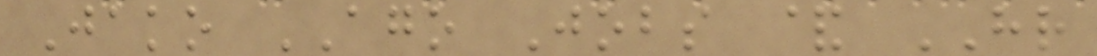Jako AGO Jobs & HR
